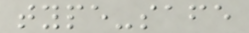type-safe
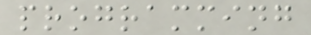programming
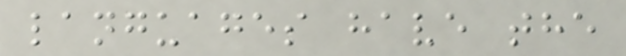languages have the
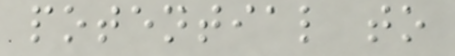potential to
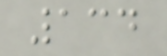134
